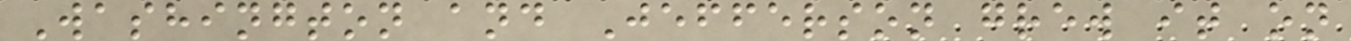Washington and Jefferson grew it on
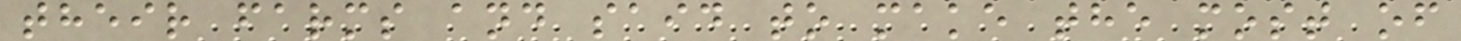their farms and said to make the most of
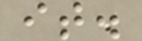it.
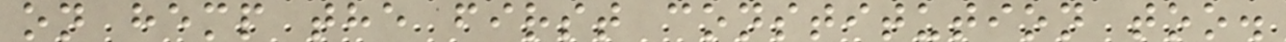on hemp the first constitution too.
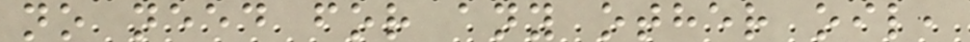no need for any other oil,
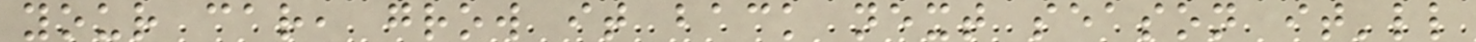your car, grow it back next season it'll
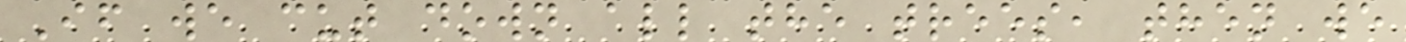If we cut down all the trees, then we
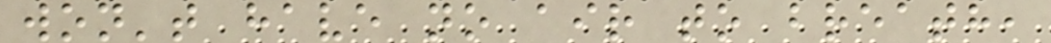won't have no air to breath,
